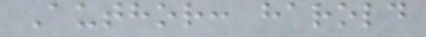Author: harold
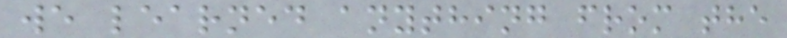we learned anything from the
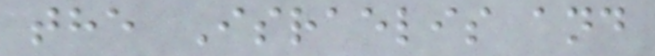the Israelis and
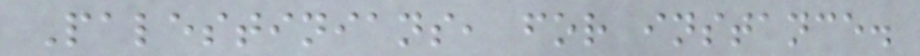Palestinians, for instance.
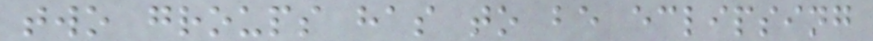two groups has to be eclipsing
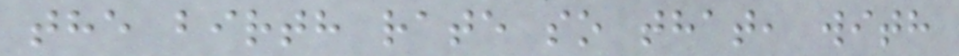the birth rate so that, with
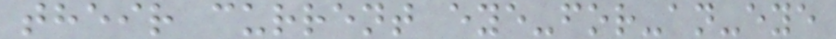their current eye-for-an-eye
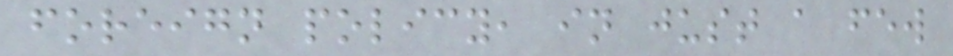foreign policy, in just a few
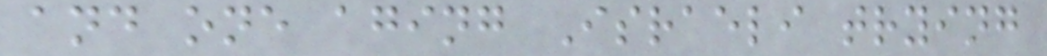and one aging Israeli trying
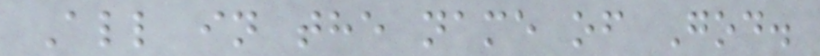All in the name of God.
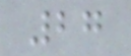27
